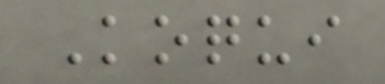Koqui
